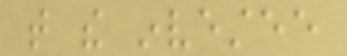that the investee
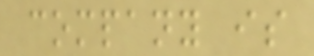company is
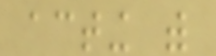acting with
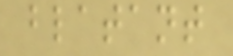blatant
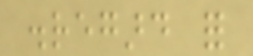disregard for
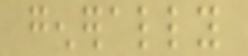generally
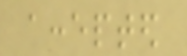accepted
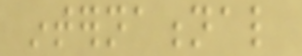international
